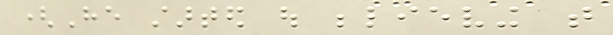(He started out believing that
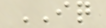IQ
